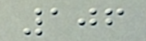106
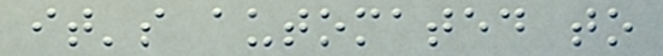it's automated to
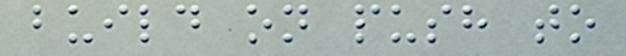build on push to
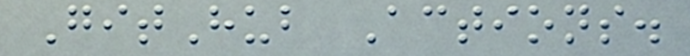GitHub Actions.
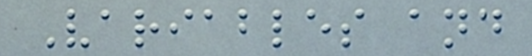Variables and
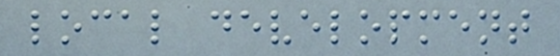local development
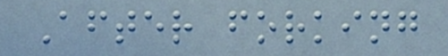After forking
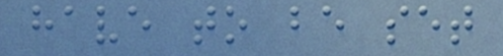have to be set
